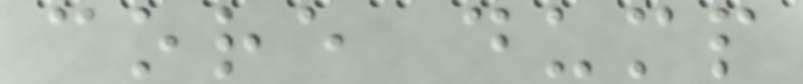core dump
